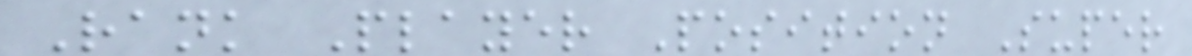Rank Player Position Super
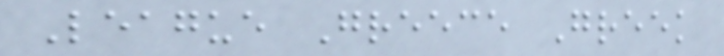League Greece Greek
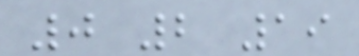0 2 19
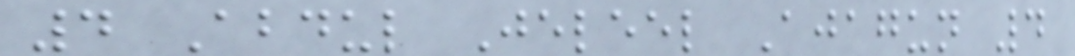4 Abdul Jeleel Ajagun 4
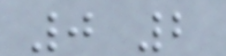0 2
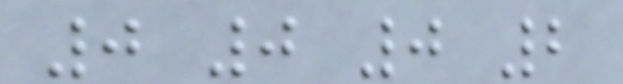0 0 0 2
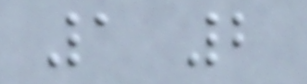1 2
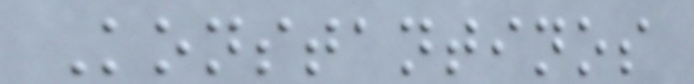Konstantinos
